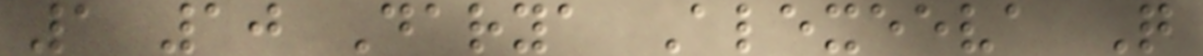1 10 Darya Alexeeva Q
